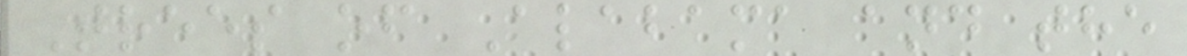Trees of Alabama and the
